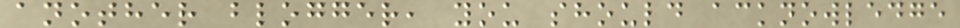another blogger, you should acknowledge
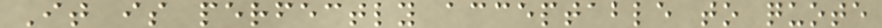It is perfectly acceptable to quote
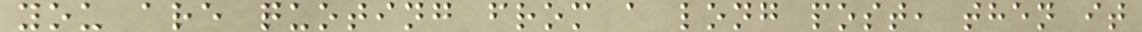you are quoting from a long post, then it
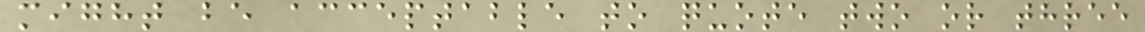might be acceptable to quote two or three
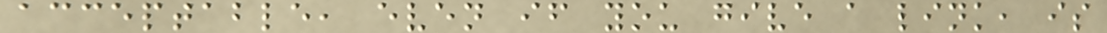acceptable, even if you give a link, is
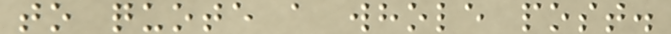to quote a whole post.
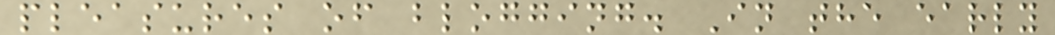pleasures of blogging. In the early
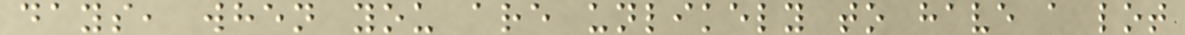days, when you are unlikely to have a lot
